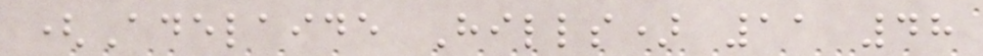(Adelaide Hills) 11 48
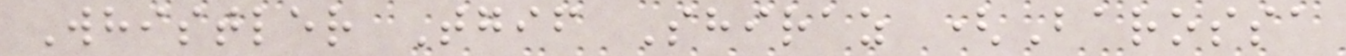Whistler Tgif Shiraz (Barossa
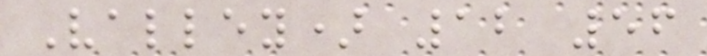Valley) 12 56
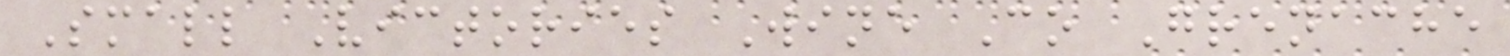Small Victories Wine Co Grenache
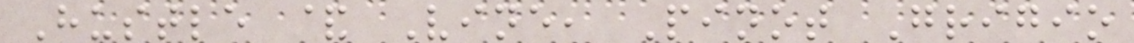Hustle & Vine, Pinot Grigio
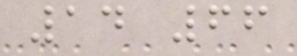14 66
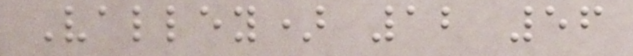Valley) 12 56
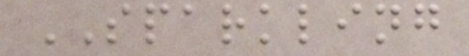SPARKLING
